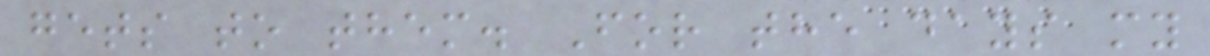gets to them. For the days my
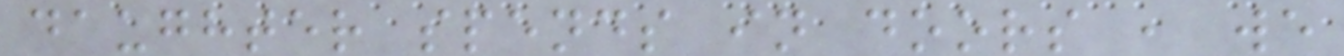daughter spends in doors , we
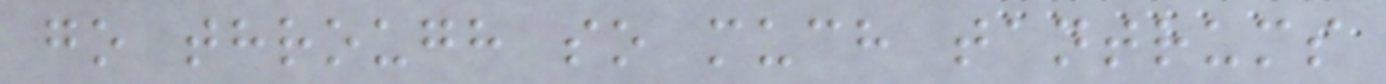go through so much tantrums
